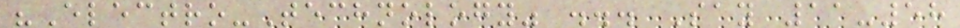"Electro-Technology" ... Say 11-58
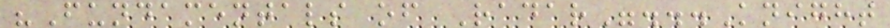"Fundamentals of Radar"...Knight
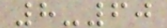8-60
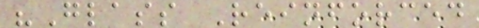"Glass Reinforced
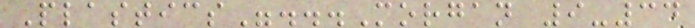Plastics"...Morgan 9-34
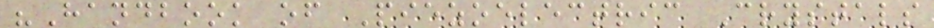"Handbook of Piezoelectric Crystals
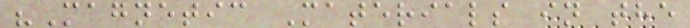"Magnetic Materials in the
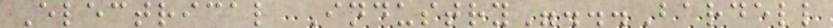Electrical Industry"...Bardell
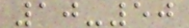10-50
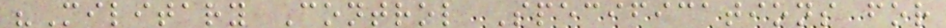"Military Control Specifications for
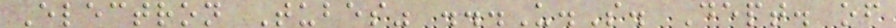Electron Tubes" ...U.S. Dept. of
